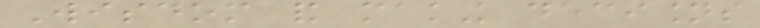Wisdom and making decisions
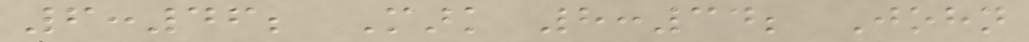6:46; Mark 8:34; John
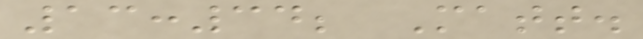13:34; Matt.
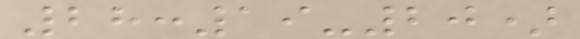28:19-20)
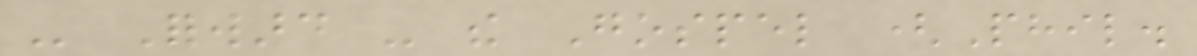- Forward - the Gospel (Phil.
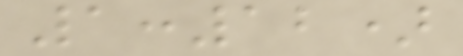1:12)
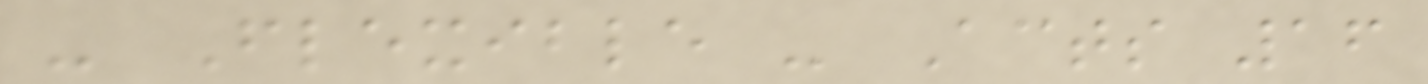- Flexible - Acts 16
